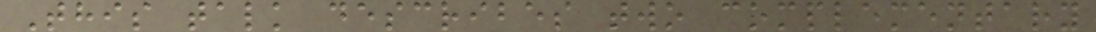This talk describes two complementary
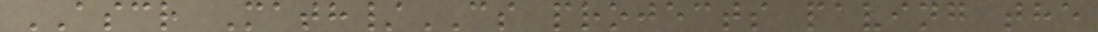ASCR Math/CS projects paving the
